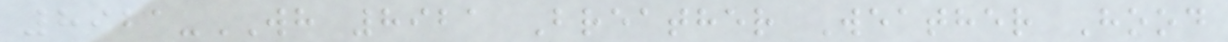8921-WH 8921 Breather Weather Hood
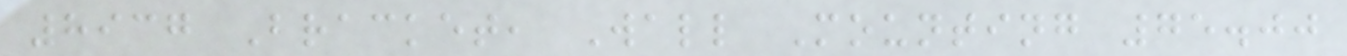8937 Bracket, Wall Mounting 75.00
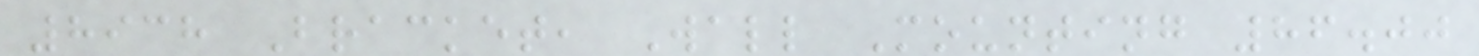8938 Bracket, Wall Mounting 86.00
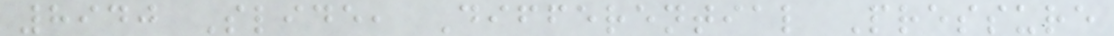8940 Slide, Differential Pressure
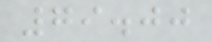79.00
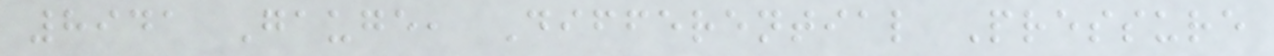8941 Gauge, Differential Pressure
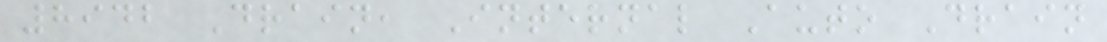8942 Drain, Internal Auto Drain
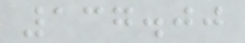137.00
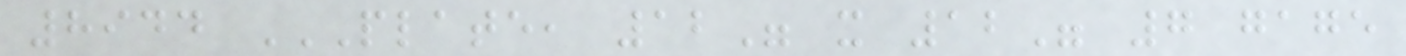8944 PLATE, 12" X 12" 7 GAGE
